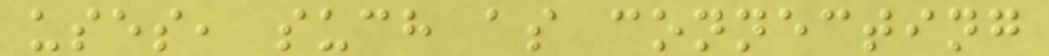uses, such as connecting
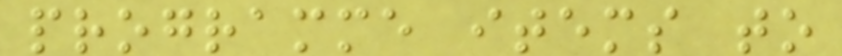programme items to
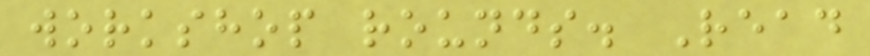workshop rounds. Read
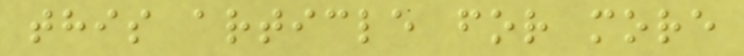this article for more
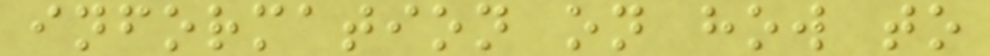information on how to
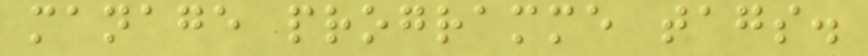manage programme tags.
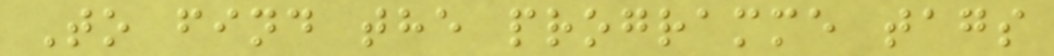To find the programme tags
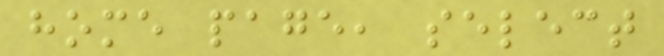home page, select
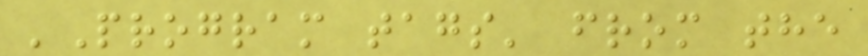'Program tags' from the
